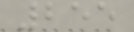255
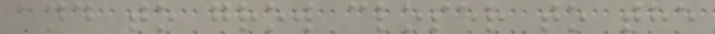and to grow closer to the
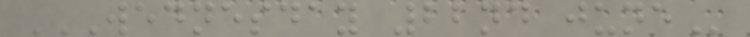WEDNESDAY 22ND JUNE
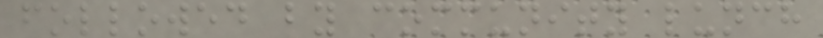followed by community lunch
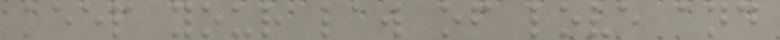keep your law of love and
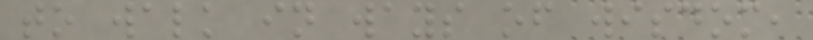to walk in ways of wisdom,
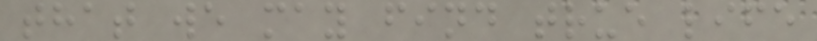that we may find true life
